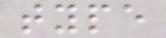type
